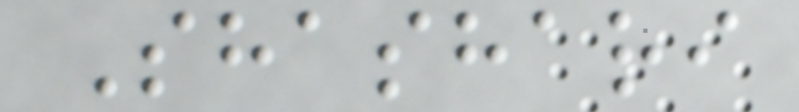Shashari
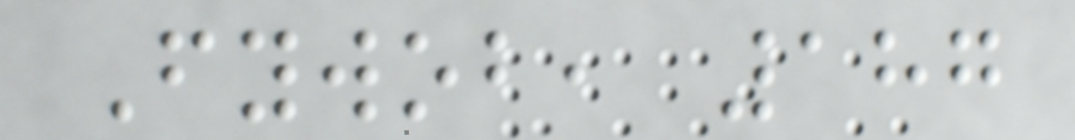Fywob, 187
